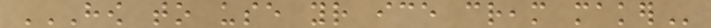HOW TO USE YOUR ICE CREAM MAKER
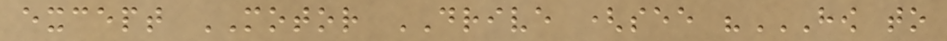except MOTOR DRIVE (see "HOW TO
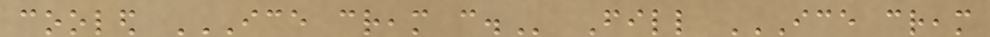cooled ICE CREAM CAN. Fill ICE CREAM
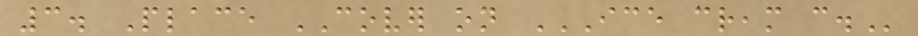3. Place COVER on ICE CREAM CAN.
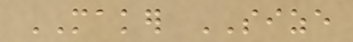MAKER SIZE
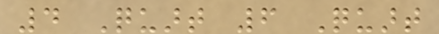4 Quart 6 Quart
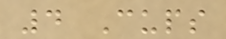4 Cups
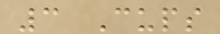3 Cups
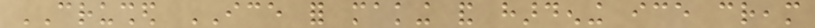CRUSHED ICE for making and hardening ice cream
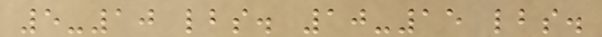5-10 lbs. 10-15 lbs.
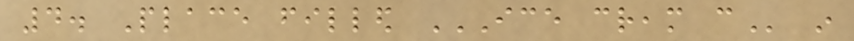4. Place filled ICE CREAM CAN in
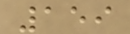159
